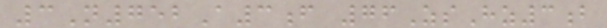3N752A3f 76ZsHz3b
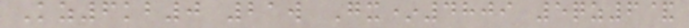Kz6kb0 21w Gx*4809 5qz6&
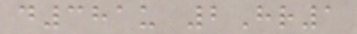d381u 2Hr1
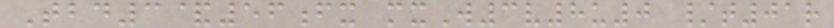Tbd3&56fx mxW3v8u0 /t01r
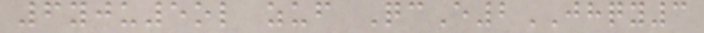6yju5ol zuf QcE2JHQY3
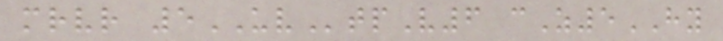mrvr 5UVtpV6 cZ5HY
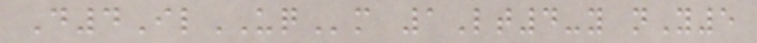D4IlUQm 1Lt4-y nY5
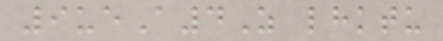9ueA4Z lhktu
